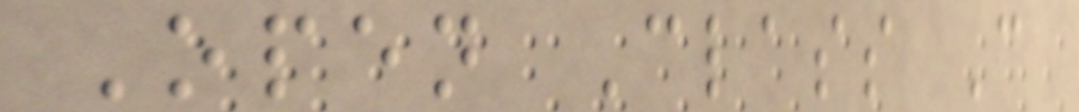Open Class C
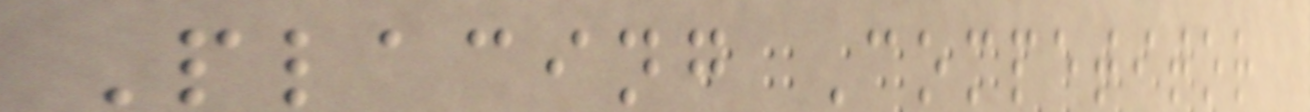Placing Competitor
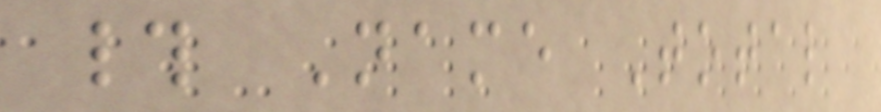# Name Total
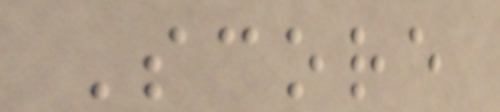Score
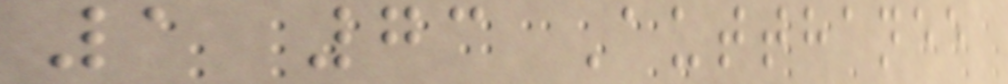1 73 Autthanee
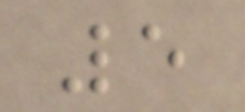5
